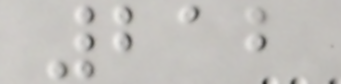212
